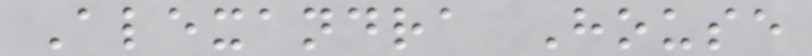Alexandra House
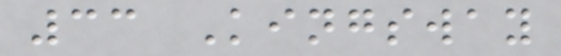33 Kingsway
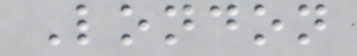London
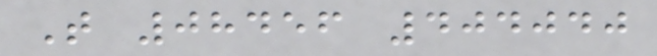T 08456 404040
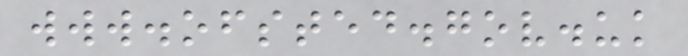www.ofsted.gov.uk
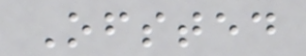Ofsted
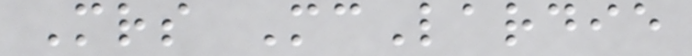Mrs McLardie
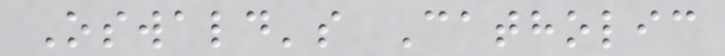Oswald's Catholic
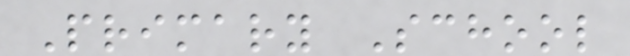Primary School
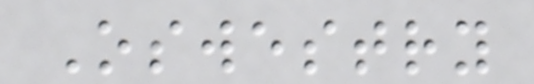Oswestry
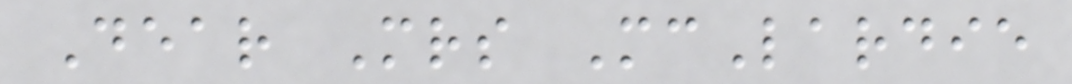Dear Mrs McLardie
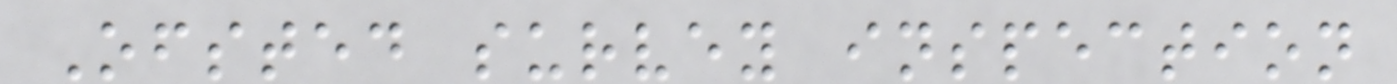Ofsted survey inspection
